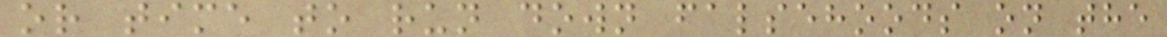or time to run down falsehoods on the
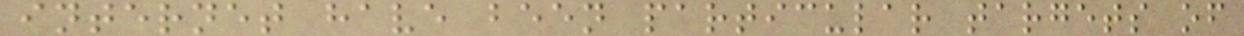internet have been particular targets of
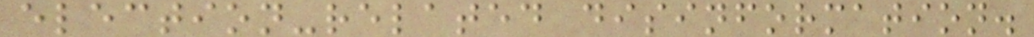election-related disinformation.
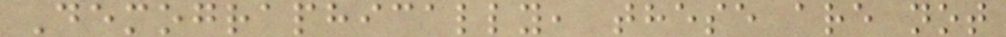Demographically, these are not
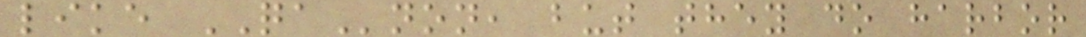like QAnon, but they do harbor
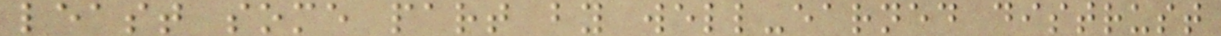least some part by well-earned distrust
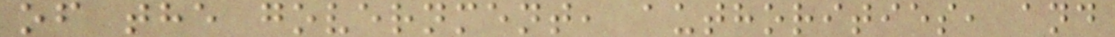of the government, authorities, and
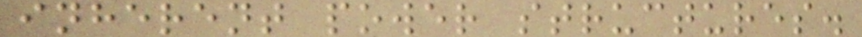inherent power structures.
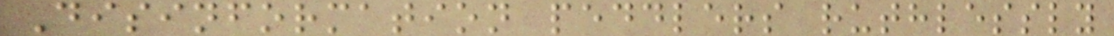Disinformation peddlers ruthlessly
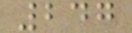247
